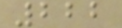222
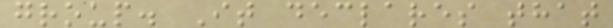group. It declares that
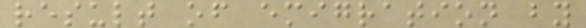result of emigration by
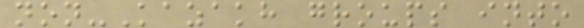non-Kazakh groups into
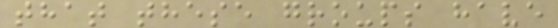that these groups have
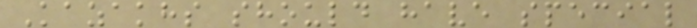Kazakhs should have special
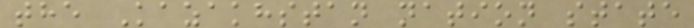the Kazakhstan nation state
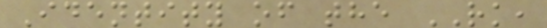Identity of the RK,
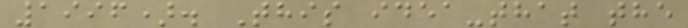1996). This idea-that the
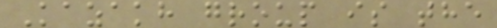Kazakh group is the
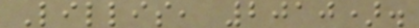Lillis, 2010).
